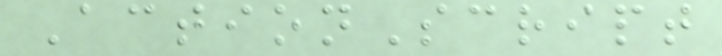ActionScript
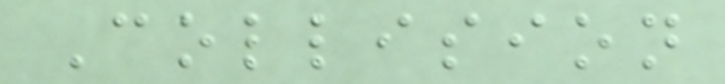Collision
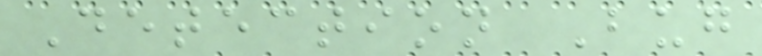Detection Bug
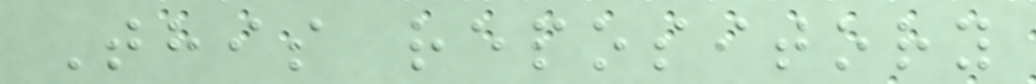This repository
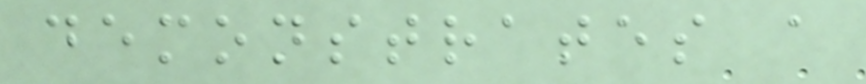demonstrates a
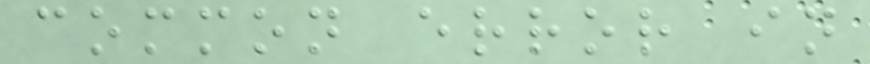common error in
